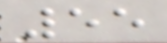55
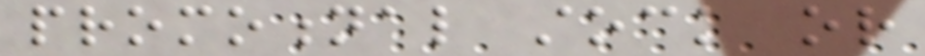promotional stock or
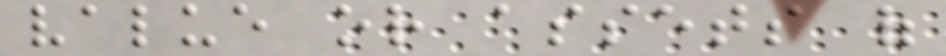value or assets of
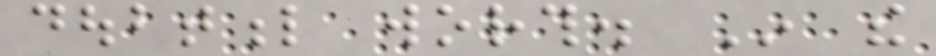doubtful worth. In the
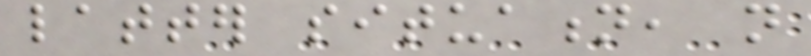latter situation, not
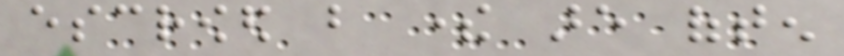escrowed but there are often
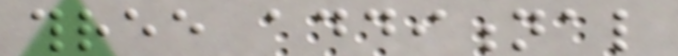three additional
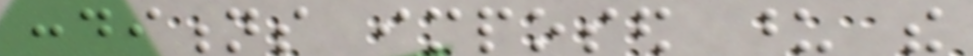conditions imposed upon the
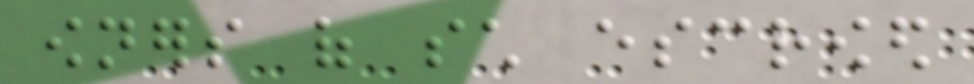owners of such escrowed
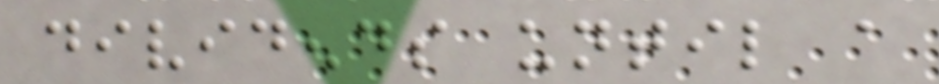dividends until a
